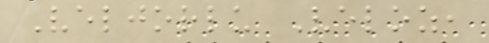Veljorlu Veloz,
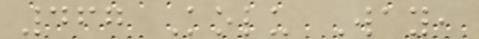467 Kolu Way,
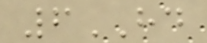6HD
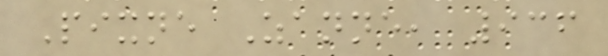Pixne Zanne, 936
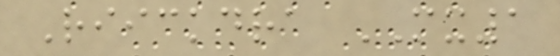Riickdra MX1
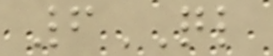6QL
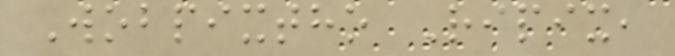Wobpixtho Ripix,
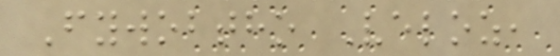Fywobtho Veloz,
